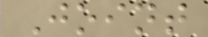Joint
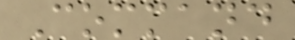Command
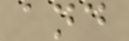and
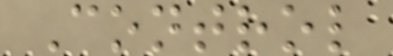Control
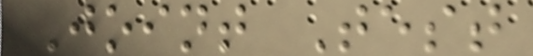Joint Test
